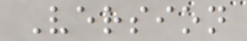Version
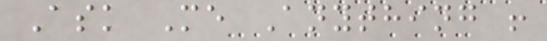Ask Me Anything !
